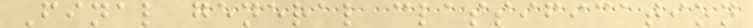Final general classification
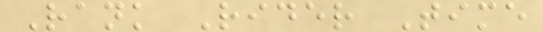Rank Rider Time
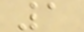1
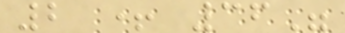2 + 36"
